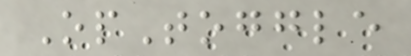OpToggle
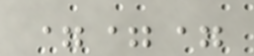===
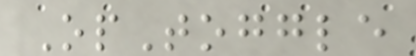OpToggle
